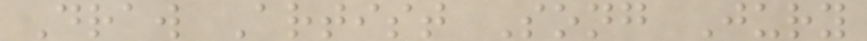Draw Artist Song Jury
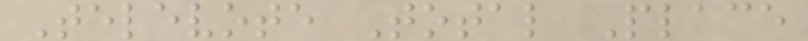Televote Total Place
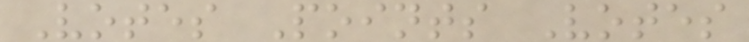Votes Points Votes
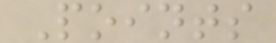Points
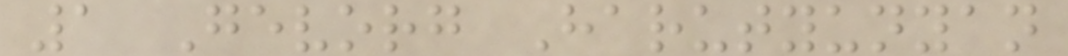1 Gevorg Harutyunyan
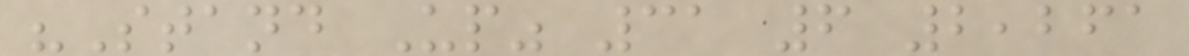"Stand Up" 31 6 2,261
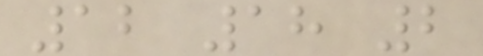12 18 2
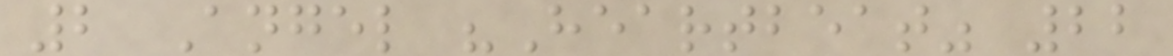2 Angel "Heartbeat" 22
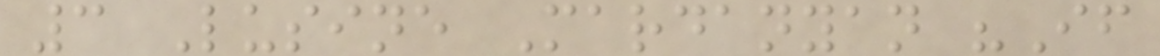3 Lusine Mardanyan "If
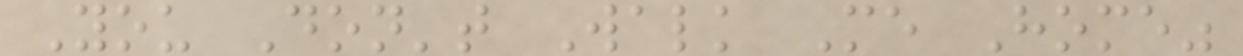You Don't Walk Me Home"
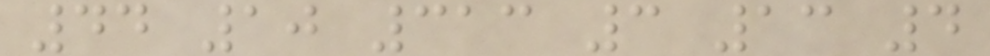44 10 313 3 13 4
